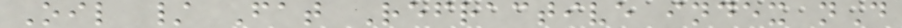Oil / Fat Refractive index nD
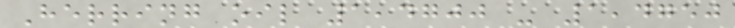Herring oil 1,4700 - 1,4750
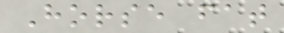Horse fat
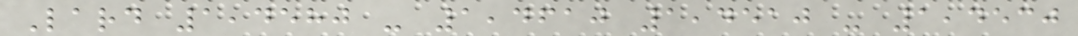Lard 1,4580 - 1,4610 1,4510 - 1,4530
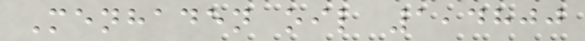Menhaden oil 1,4800
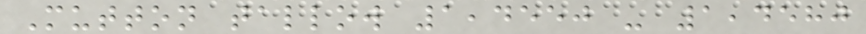Mutton tallow 1,4550 - 1,4580
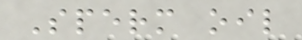Sperm oil
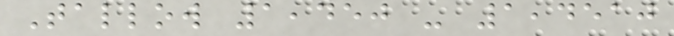Tallow 1,450 - 1,4510
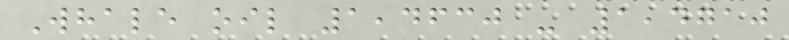Whale oil 1,4630 - 1,4710
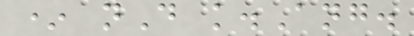* nD k.Ang.
